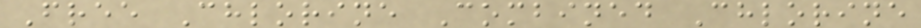Free Chlorine Combined Chlorine
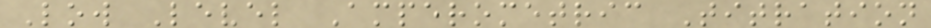Low Level Amperometric Titration
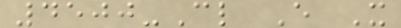4500-Cl E X
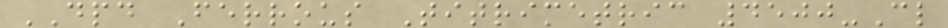DPD Ferrous Titrimetric 4500-Cl
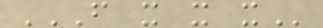F X X X
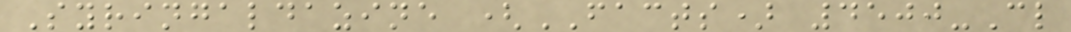Syringaldazine (FACTS) 4500-Cl
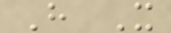H X
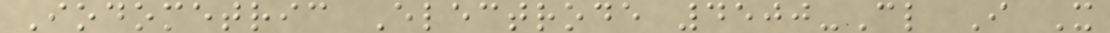Iodometric Electrode 4500-Cl I X
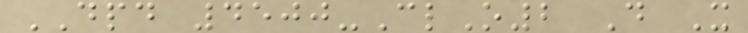DPD 4500-ClO2 D X
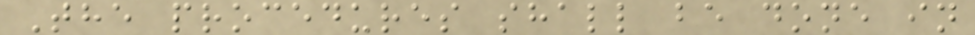The procedures shall be done in
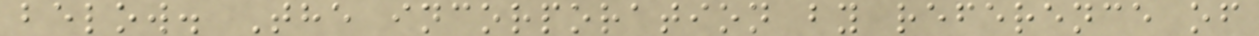below. The incorporation by reference of
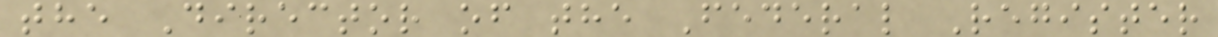the Director of the Federal Register
